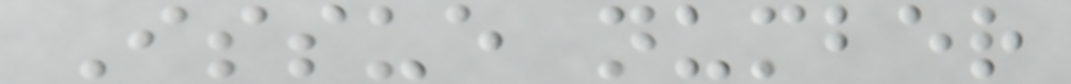Issue number
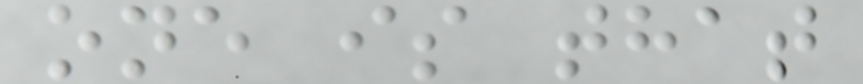one is that
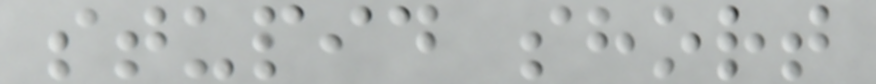stupid short
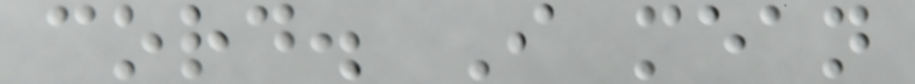cord. I mean
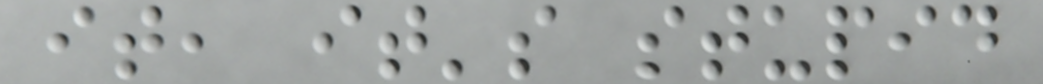it, it's stupid
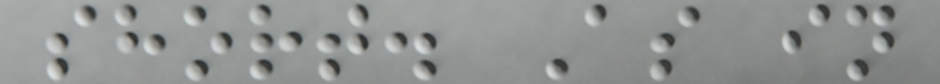short. As in
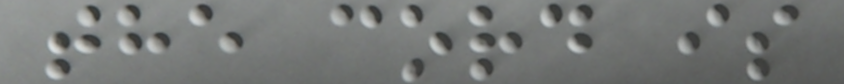the cord is
